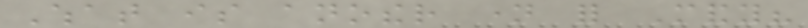What is another name for Mandy?
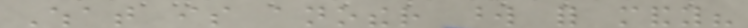What is another word for mandy?
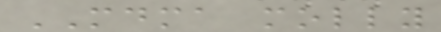MDMA molly
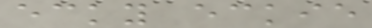ecky eckie
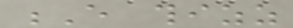E thizz
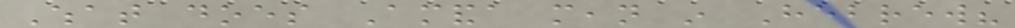What does Amanda mean in Hebrew?
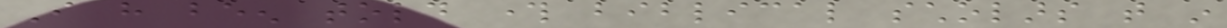I have been told through biblical scholars that in
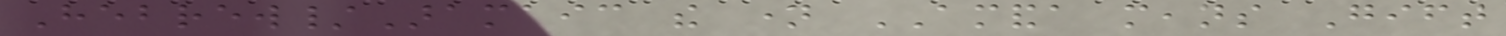Hebrew/Aramaic the name AMANDA means Gift
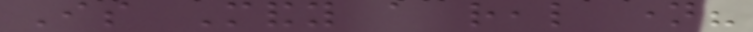Is Mandy a real name?
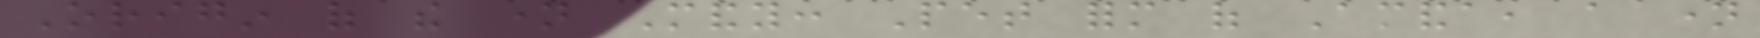Origin of the name Mandy: Pet form of Amanda, a name
